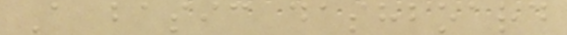A basic dashboard
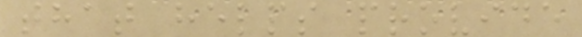that helps provide
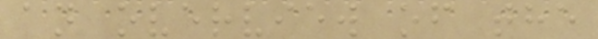an overview of the
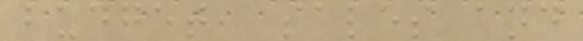budget, sales and
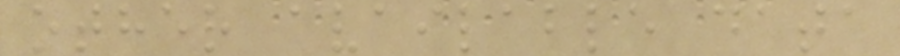other available data
